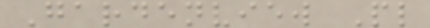Gardenview Pl
